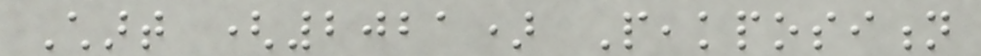Chart (2021) Peakposition
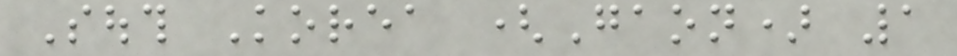South Korea (Gaon) 1
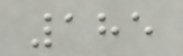185
